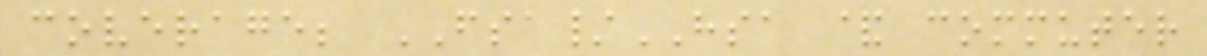coverage; FSA/HSA & commuter
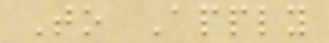To Apply
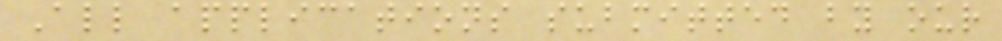All applications submitted by our
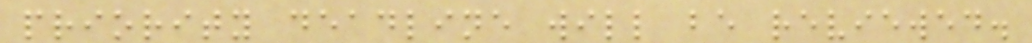priority deadline will be reviewed.
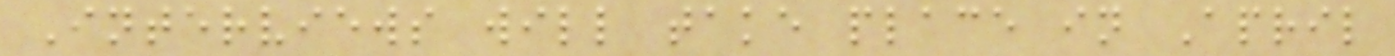Interviews will take place in April
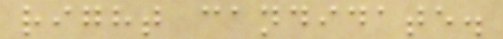right candidate.
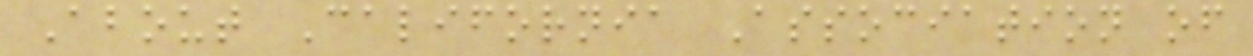About California Association of
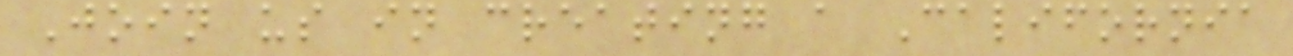Join us in creating a California
